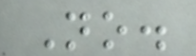No.
